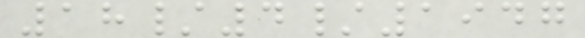18/4/1947
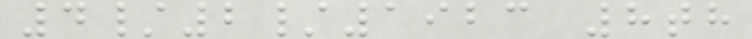4/2/1923 8th
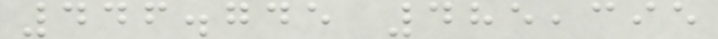446.745 485,395
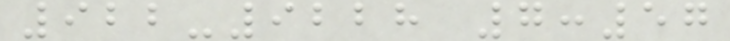922-9228 7:57
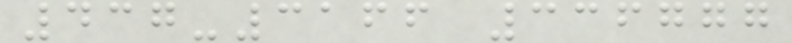437-3166 336777
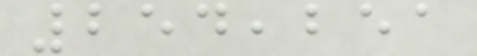254,251
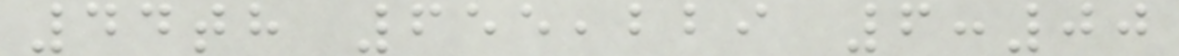44th 655,229 6:00
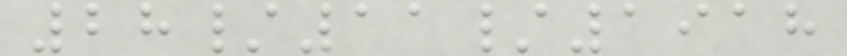28/11/1918
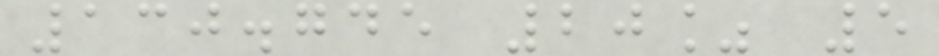130.745 20% 5
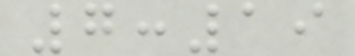7:19
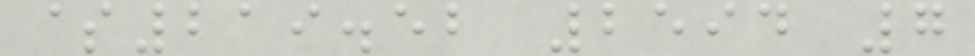$219.52 2594 7
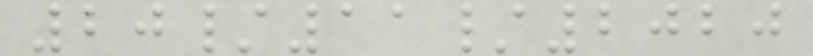20/11/2020
